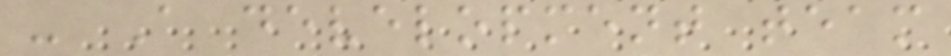- A development team
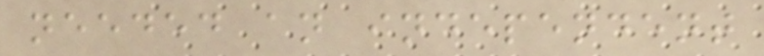needed an independent
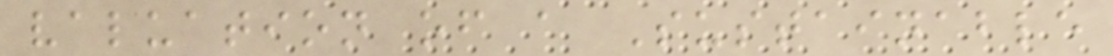valuation of a Sustainable
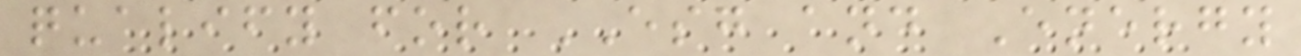qualify for ESG and Energy
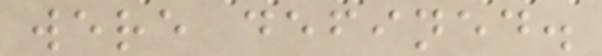were defined.
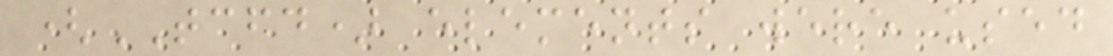(TCFD) elements were used
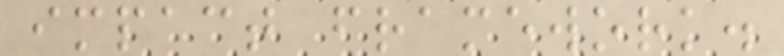impact framework.
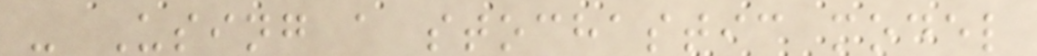- Using a stochastic model
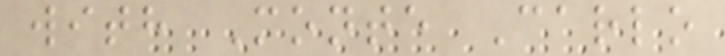with Monte Carlo
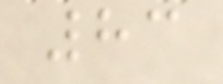83
